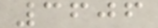3606
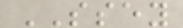SSEY
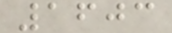1603
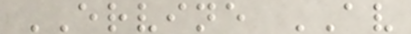ERVINE AV
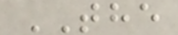THE
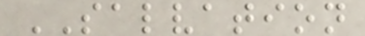SALVATION
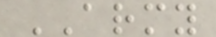ARMY
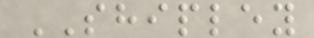SHIPLEY
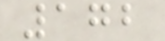172
